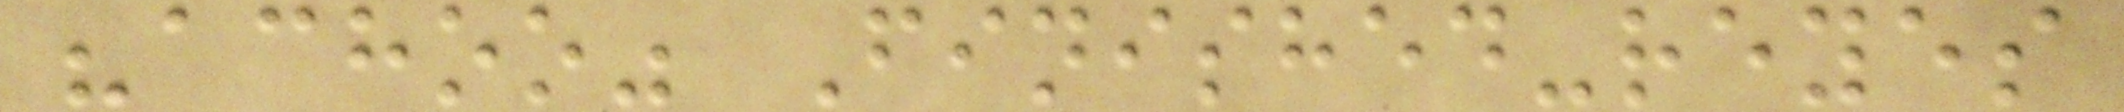"achoo" Finished-reyes
